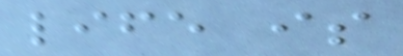life is
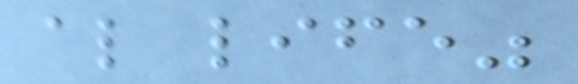also life"
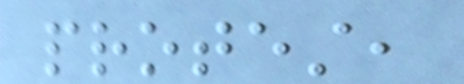protest,
